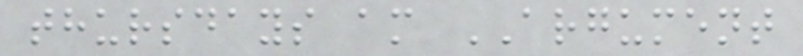thursdays am ARGUMENT
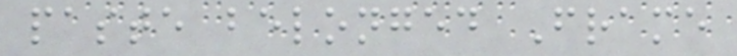paste belonged Frame
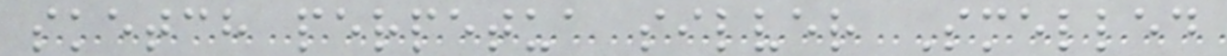sketch perpetua silver Smelled
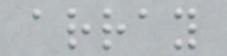array
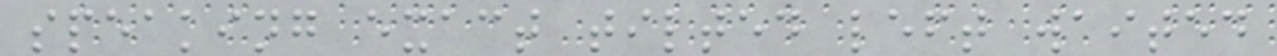speaking exact tilted left waited
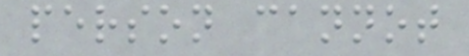person cannot
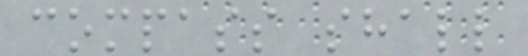compass shall
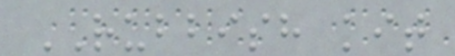RUBBISH kit
